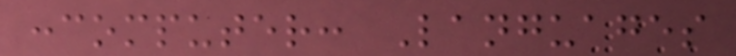:computer: Languages
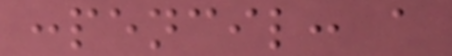:pencil: a
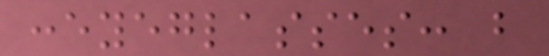:eyeglasses: b
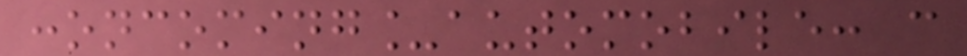:oncoming_automobile: c
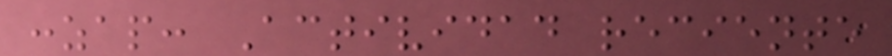:zap: Actividad reciente
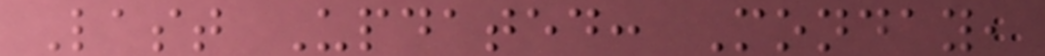Last Updated: Monday,
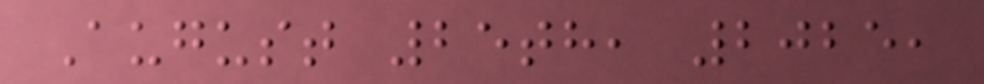August 25th, 2025,
